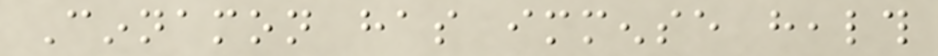Cinnamon has immense health
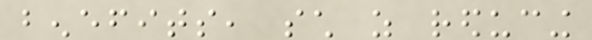benefits, such as reducing
